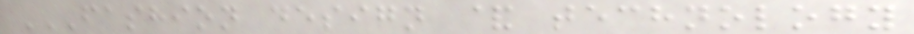FASHION DESIGN & TECHNOLOGY
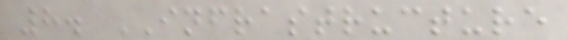8. INFRASTRUCTURE
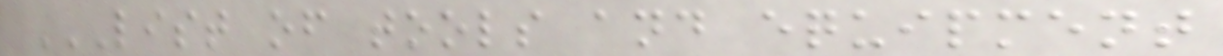LIST OF TOOLS AND EQUIPMENT
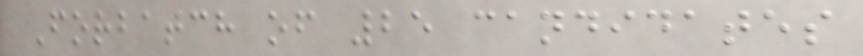Forbatch of 25 candidates
